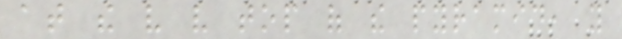at the very very top of the pyramid, you
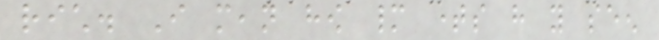rich. I mean how many times have you seen
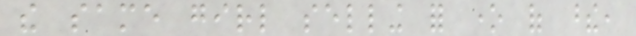the same girl selling for one of these,
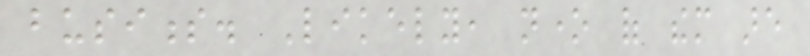business. Likely, none of them are
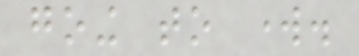going to work.
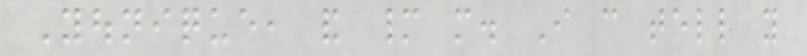Younique, and many more. I can tell you
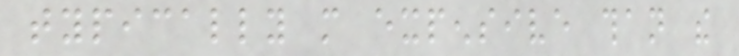typically more expensive than the
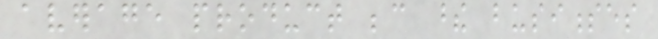average product because these businesses
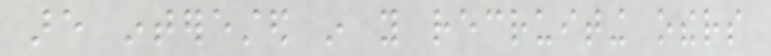are interested in you recruiting others
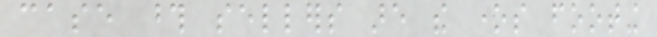case those sellers are the ones footing
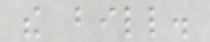the bill.
